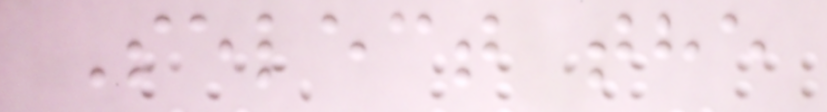Select the
